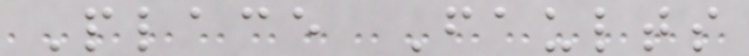Place Faults
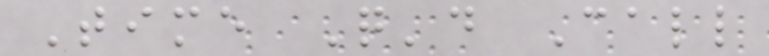Time Q'd Call
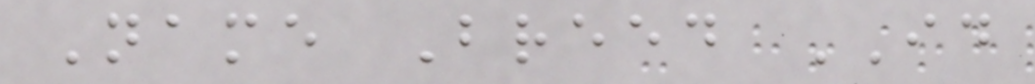Name Breed ID
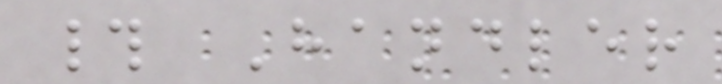# Handler
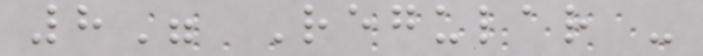8" Regular -
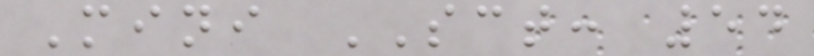Mini SCT: 54
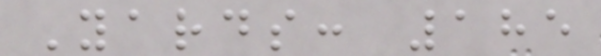Yards: 185
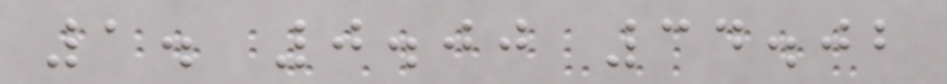1. 0.00 34.02
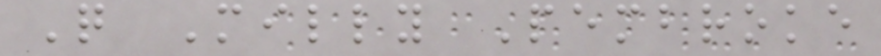Q Milly Pembroke
